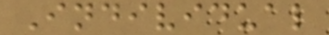Individual
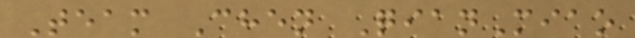Team Chen QianMiao
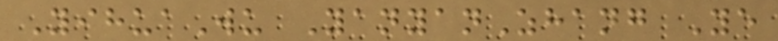YihuaWu YanyanZhang Ye
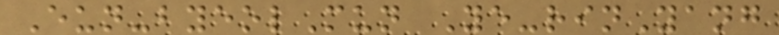Eun-byeolMun Ye-rinYang
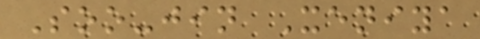Soo-jin Xeniya
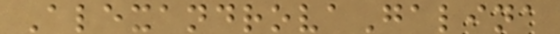AlexandrovaGalina
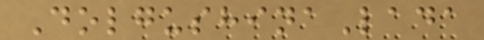DolgushinaLada
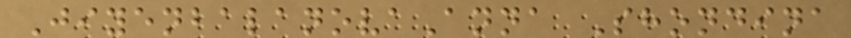JiyenbalanovaAnna Shondina
